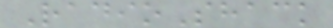RadioShack
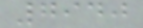7940
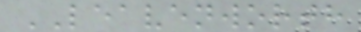LEAVENWORTH
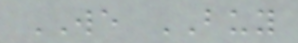WE BUY
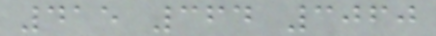415 364 3060
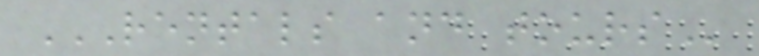RENTALS AND TOURS
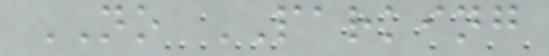NO PARKING
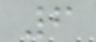6
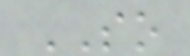SO
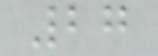27
